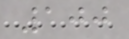100
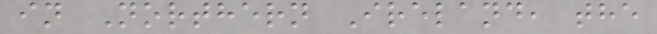in Northern Ireland, the
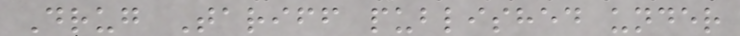Drug Tariff published under
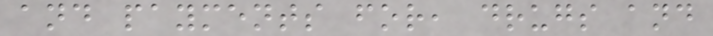and payments for, drugs and
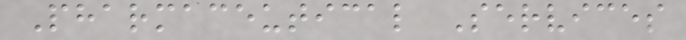Pharmaceutical Services
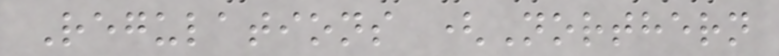Regulations (Northern
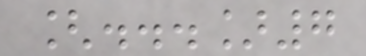[...]7
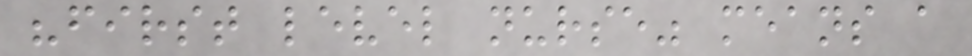"first level nurse" means a
